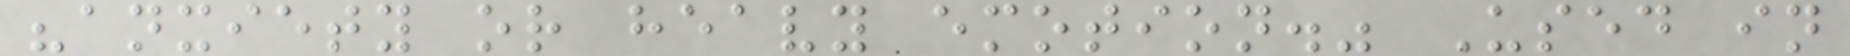"anxiety or heavy emotion." Used in
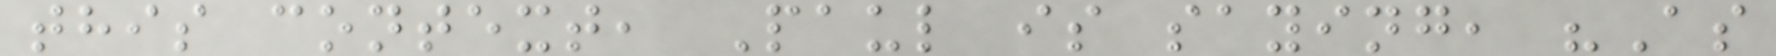this context, Paul is saying, "As
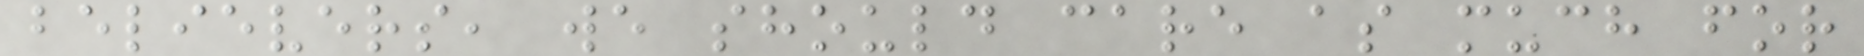believers, we should care as much for
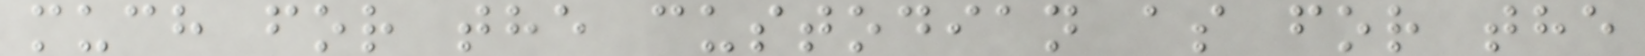much for the custodian as for the
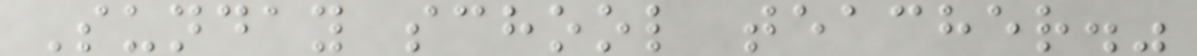Sunday school teacher."
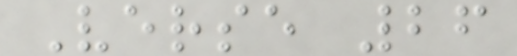Verse 26
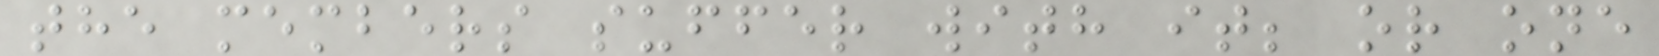the members suffer with it; or one
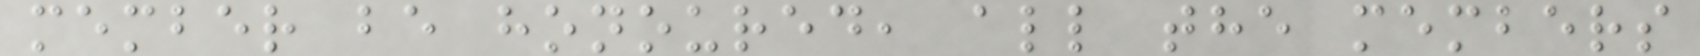member be honoured, all the members
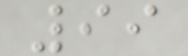99
